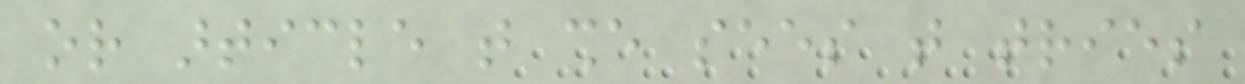or article that she sees that tries
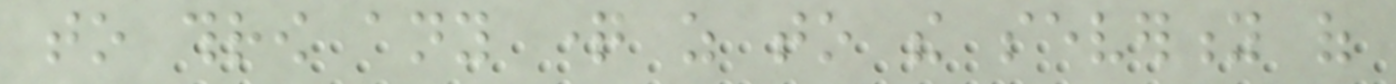to throw any question as to the severity of
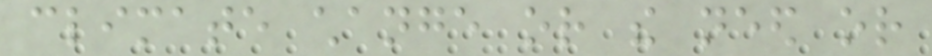climate change or the need or
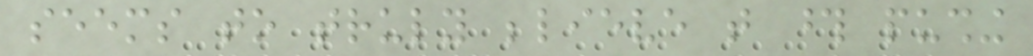seems to truly believe that those pushing
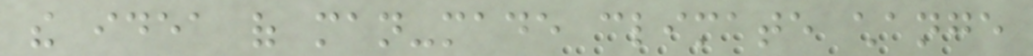the idea of man-made climate change
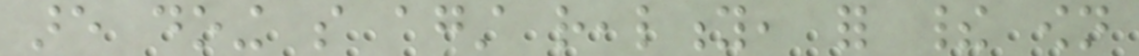are doing so against reality, for their own
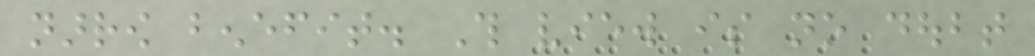narrow benefit. This view is no doubt
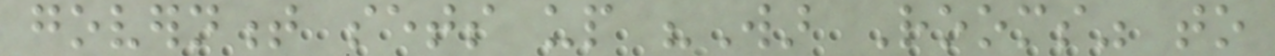government sets up "War Rooms" to
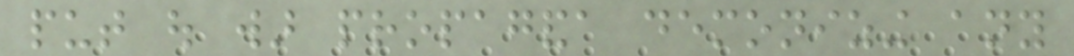put out war propaganda demonizing any
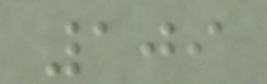109
